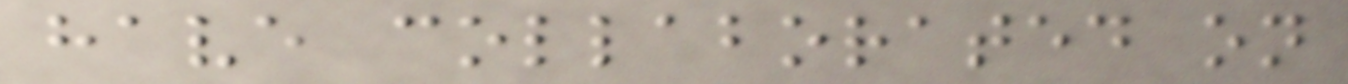have collaborated on
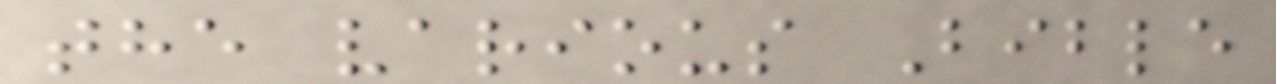the various Bible
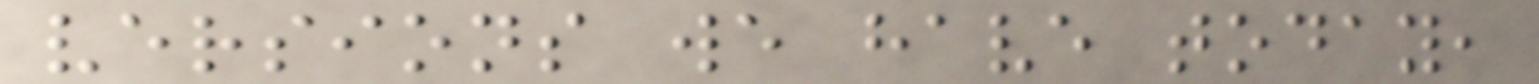versions we have today,
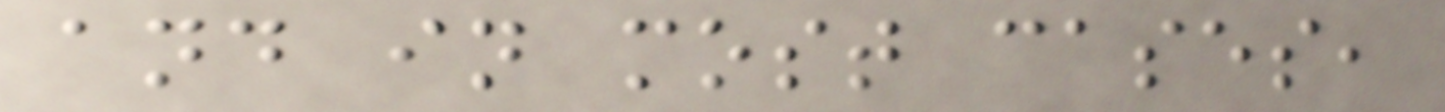and in most cases,
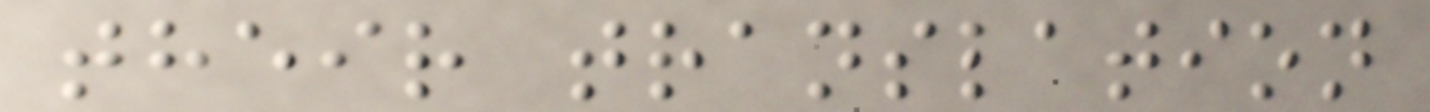their translation
